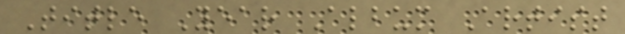Title Year Album Artist
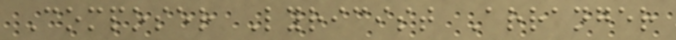Composer Lyricist Arranger
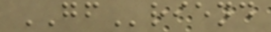GFriend
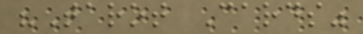"Tarot Cards"
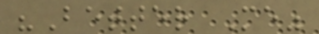"Better Me"
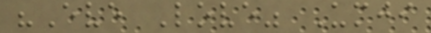"Eve Love" Umji
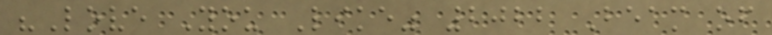"Love You Like" 2022 Beam of
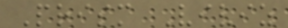Prism Viviz
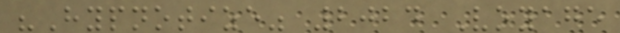"Hypnotize" 2024 Voyage
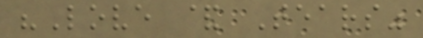"Love & Tears"
